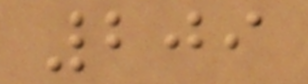209
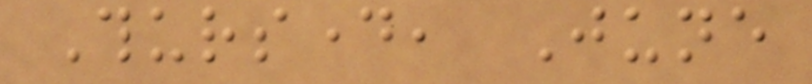Thursday, June
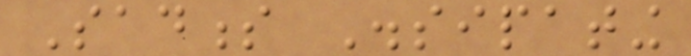Sadness Dissipating
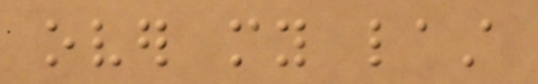over my last
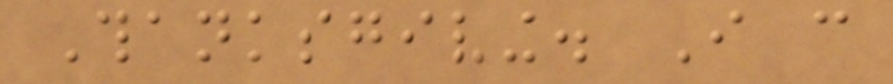Thanksgiving. I can
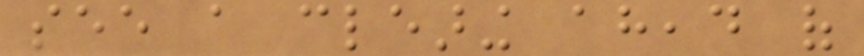see a clearing ahead of
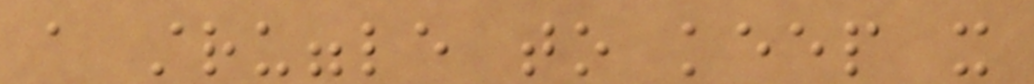a struggle to keep it
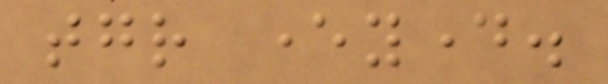together everyday.
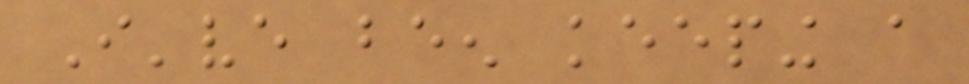I've been keeping a
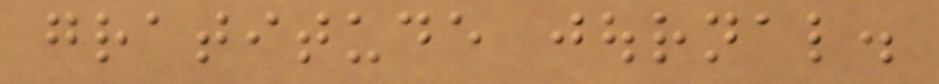gratitude journal.
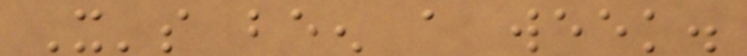It's been a week.
